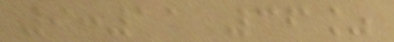9:11 36%
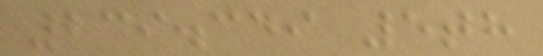239.349 5th
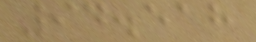94.518
